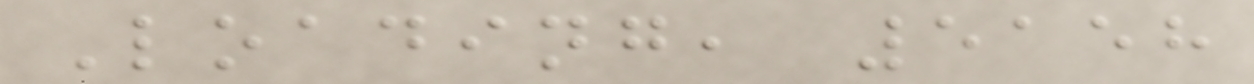Loading, 5158
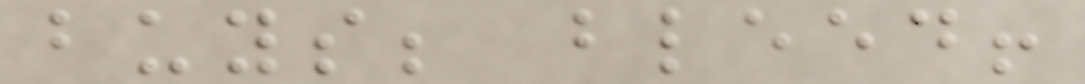buys; bleed!
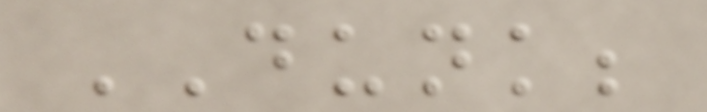DUNK;
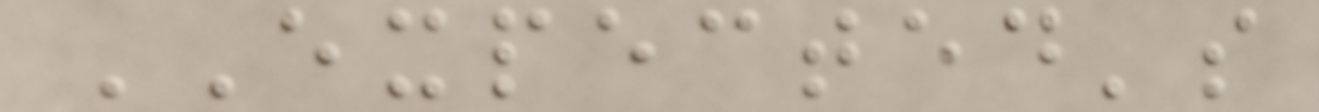EXPECTED's
